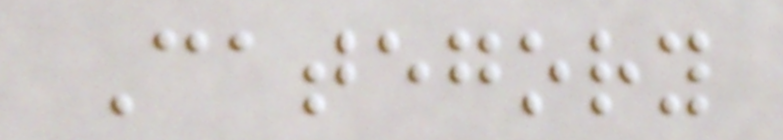Category
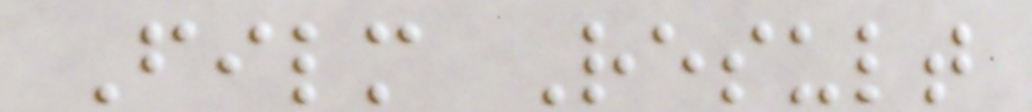Film Result
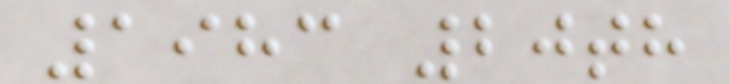1983 20th
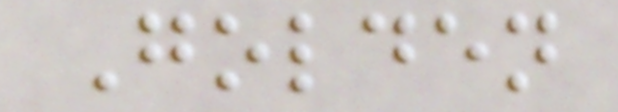Golden
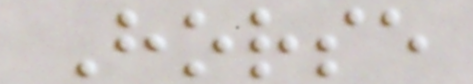Horse
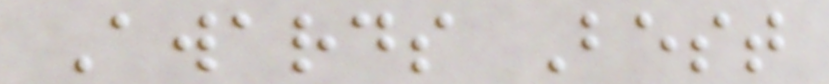Awards Best
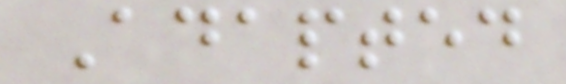Adapted
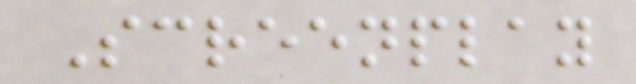Screenplay
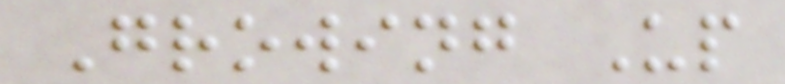Growing Up
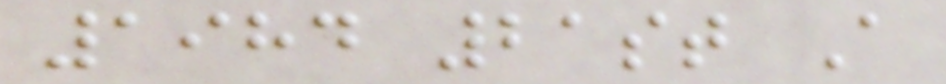1984 21st A
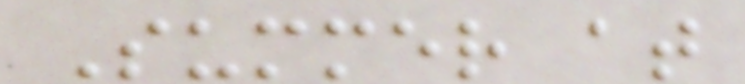Summer at
